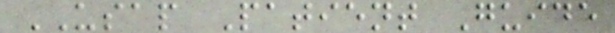USAP Patient Guide
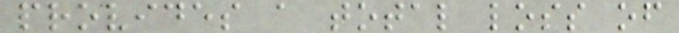provides a total loss of
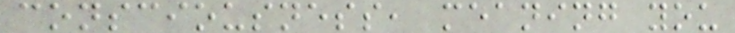consciousness, meaning you
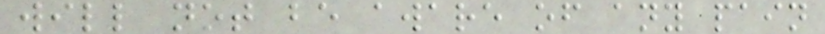will not be aware of any pain
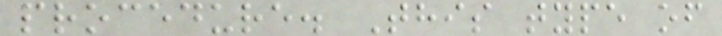procedure. This type of
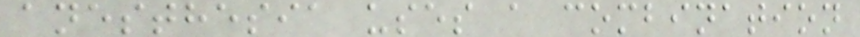anesthesia uses a combination
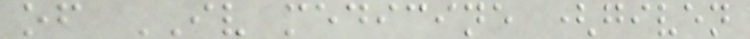of IV medicine (given
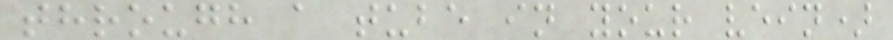through a tube in your vein)
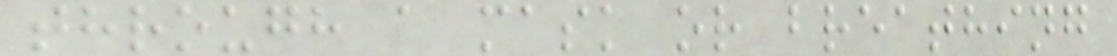through a mask or breathing
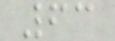63
